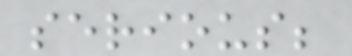serious;
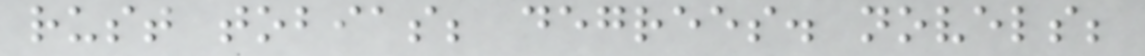rust tobias; degrees. novels;
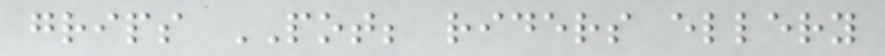grips POT; riders ellery
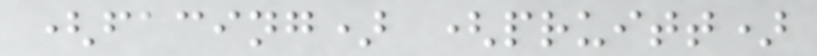(facing) (pruitt)
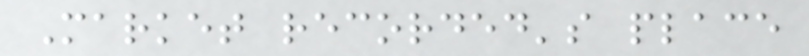Market recorded's place
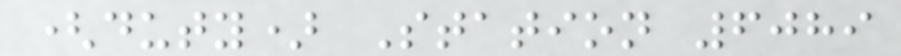(duty) Station 6089
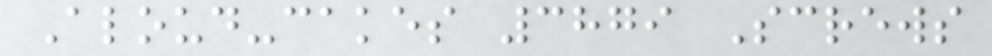Aloud-cakes 3879 Screws
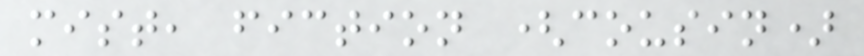mist, fiction (cousin)
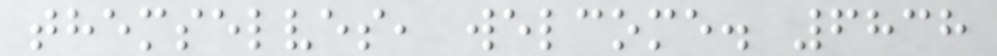themselves, welcome. 6838
